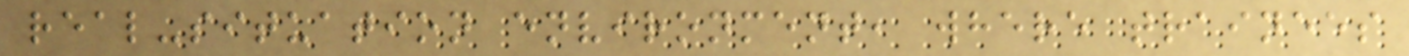real-situation environment, where trainees
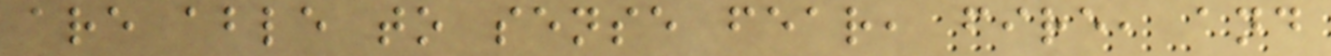are able to sense fear, fire, and
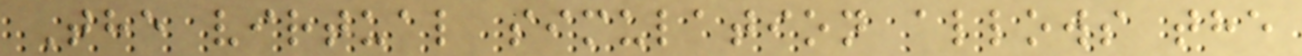The virtual simulation allows the
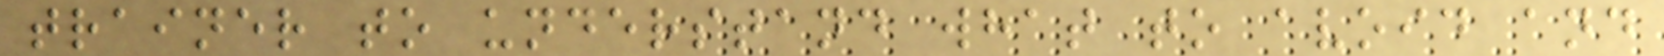trainer to understand what to avoid and
